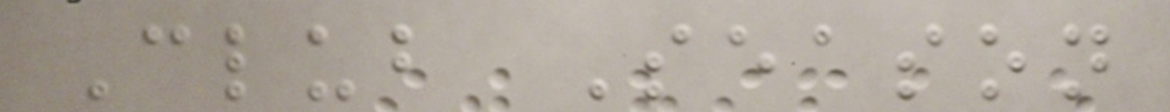Club Season
